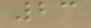23
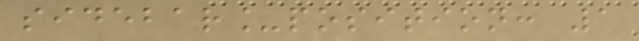sidebar_position: 1
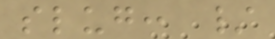slug: /
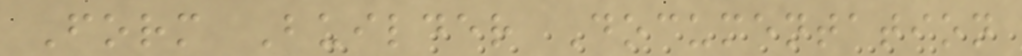Form Builder Documentation
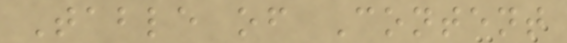Table of Content
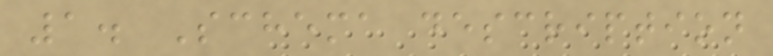1. Schema description
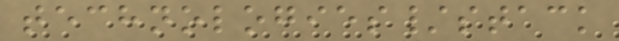technologies/stack
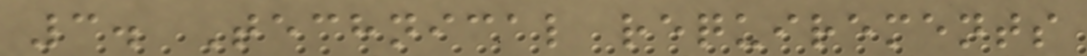3. Technical requirements
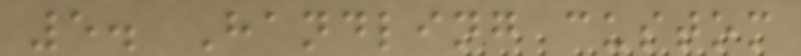5. Handling custom
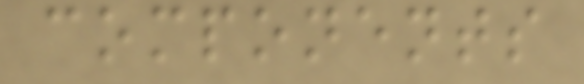components
